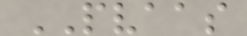PVAAS
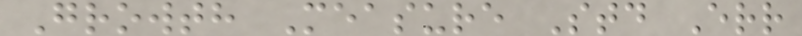Growth Measure Std Err
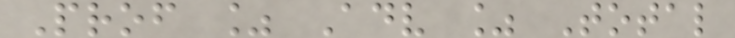Prof % Adv % Total
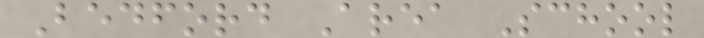Bedford Area School
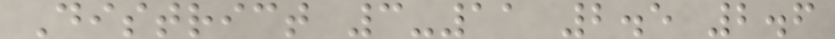District 3-11 2.5 2.6
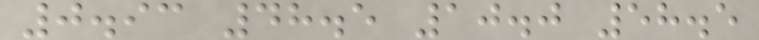0.93 48.5 10.0 58.5
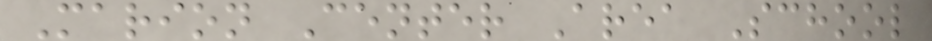Marion Center Area School
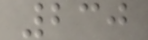230
